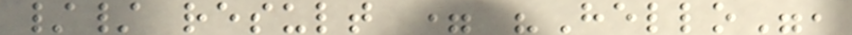// result = "Hello",
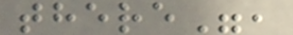there",
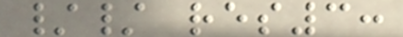// res3:
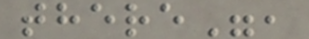there",
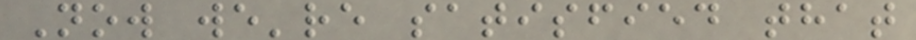Now we're satisfied that
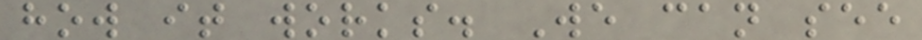how it works. We can see
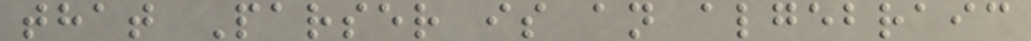that Parser is an algebraic
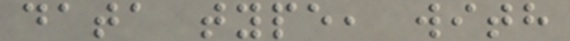data type, with
